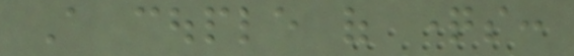A couple of questions:
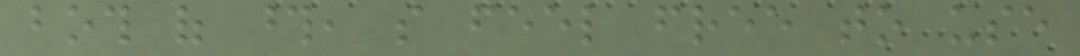both of those, so feel free to use
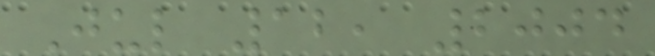Jul 12, 2004
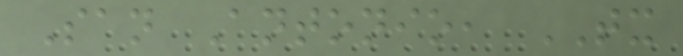San Antonio, TX
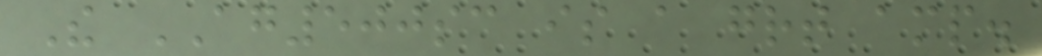The AG500sc is a great amp.
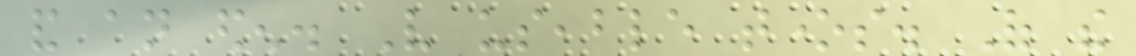and an eden. Very useable tones. Of the
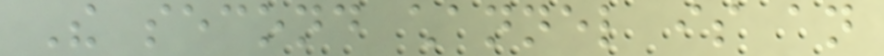The second channel is an
